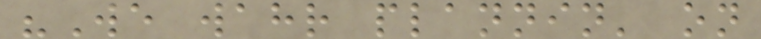"We wahr plannin' on
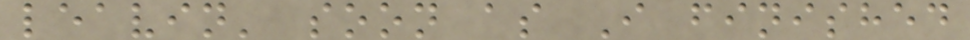leavin' soon as I finished
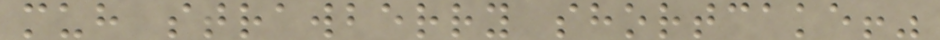muh strawberry shortcake!"
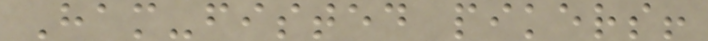Ham-fisted pikers!
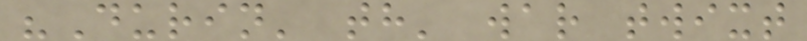"Durin' th' war twixt
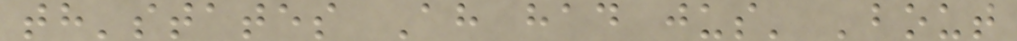th'states Ah had jus' 'bout
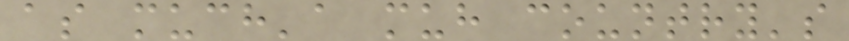as much'a muh country's
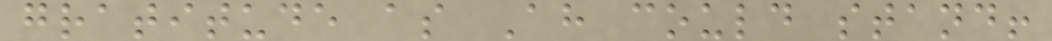gratitude as Ah could stand!
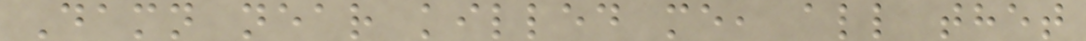Damn near killed me, all thet
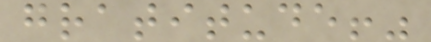gratitude!"
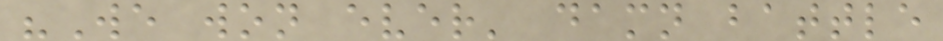"We won ever' damn battle
